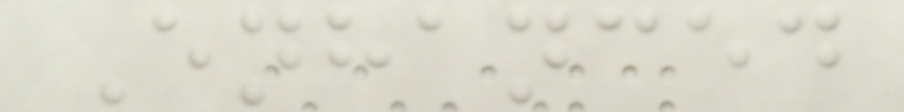Enhanced
